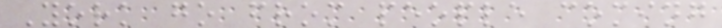York go from people coming
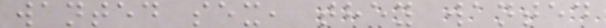wanted sex, they wanted
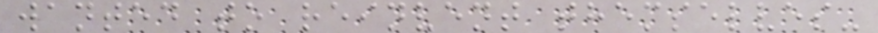wanted to reinvent themselves-
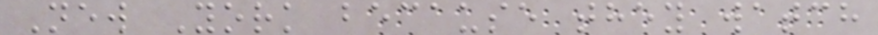New York because they watch
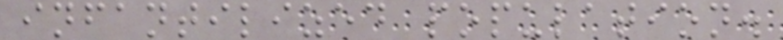infantilized population.
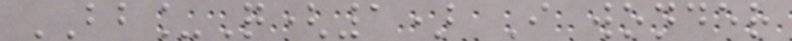BB_Q(1) I wonder
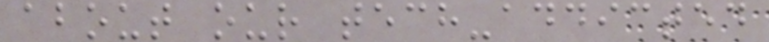about our tech-addicted
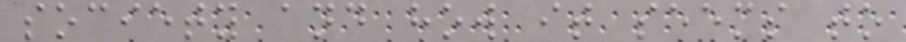society and how it seems to
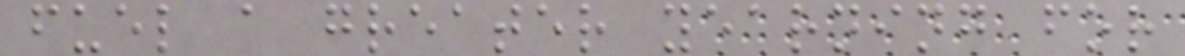fuel a greater yearning for
